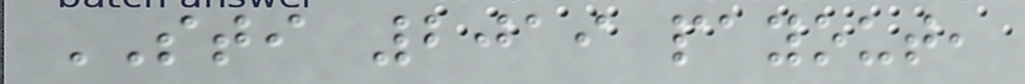STI 2019 payout,
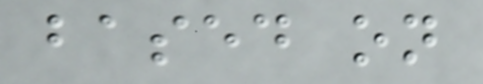based on
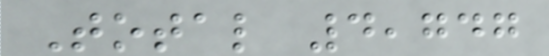Total 4,747
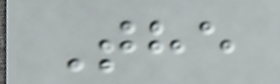The
